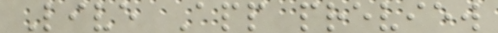Live App preview
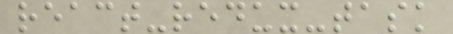react-redux-task
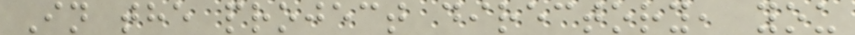In the project directory, you
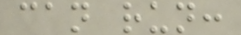can run:
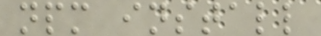npm install
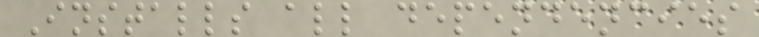Installs all dependencies
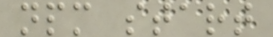npm start
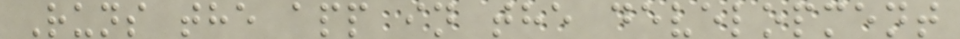Runs the app in the development
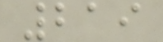219
